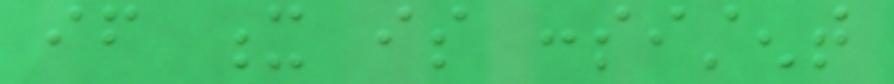if x is consistent
